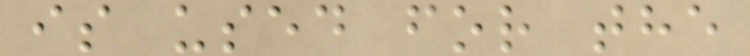is used for the
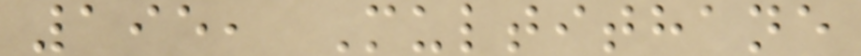195, Multithane
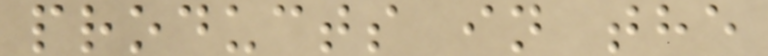products in the
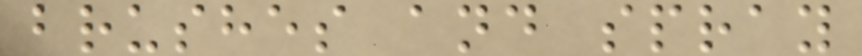brushes and spray
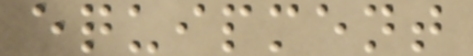equipment
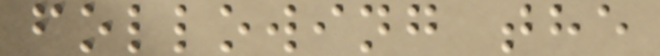following the
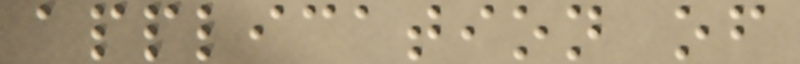application of
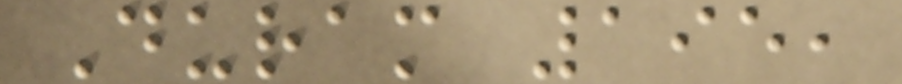Duram 195,
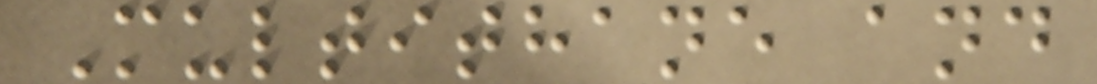Multithane and
